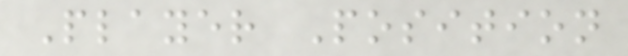Player Position
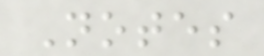Notes
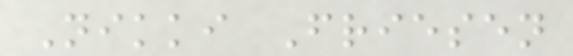Nikki Friesen
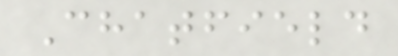Chatfield
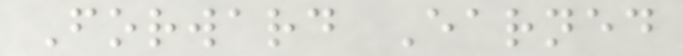Forward Earned
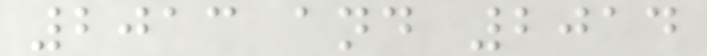2013 and 2014
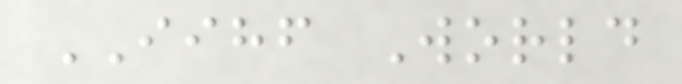IIHF World
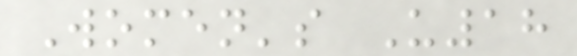Women's U18
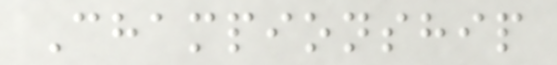Championship
